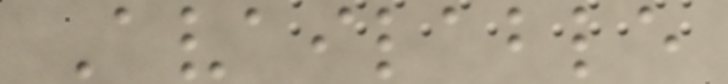Available
